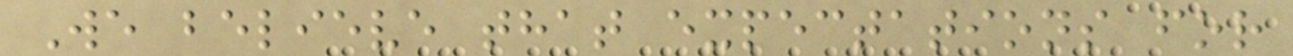We believe that expectations for
